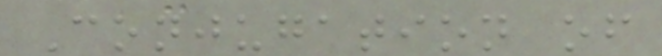Conjugation of
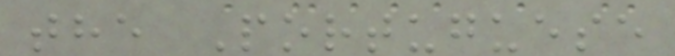the Portuguese
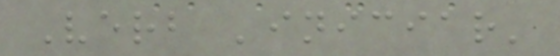Verb 'iniciar'
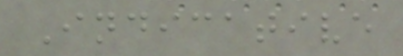Indicative
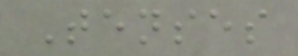Tenses
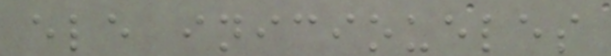ele inicioueles
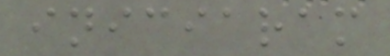iniciaram
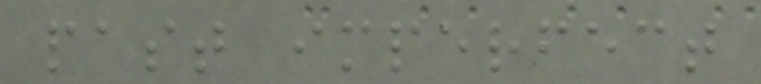past imperfect
